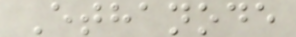Ethanode
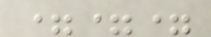===
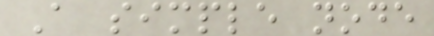A simple node
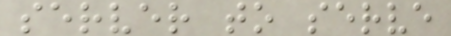server to serve
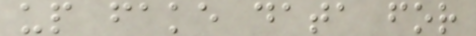up fake data for
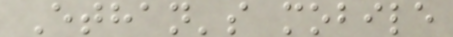Ethan's mobile
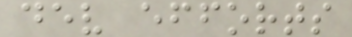dev efforts
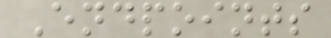Endpoints
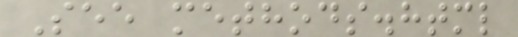See methods.html
